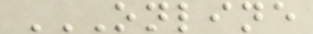ONLINE
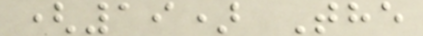(19) The
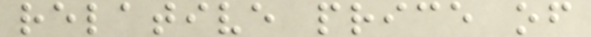relative price of
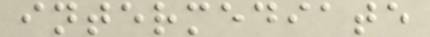intermediate
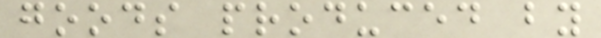goods produced by
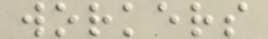workers
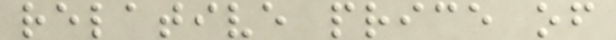relative price of
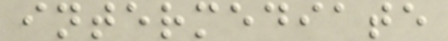intermediate
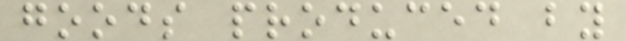goods produced by
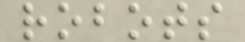robots
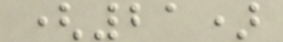(21)
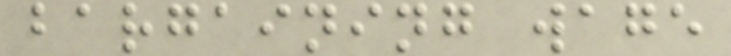bargaining wage
